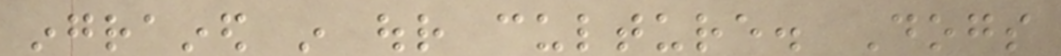ingrained in our culture. Dogs
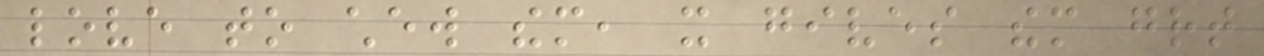love to chew them, it gives them great
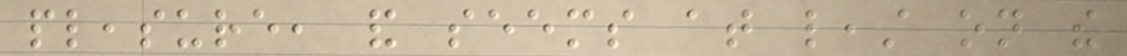pleasure, and seems at least on the
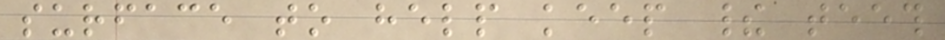surface to help keep their teeth
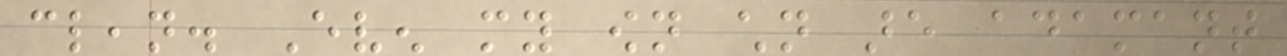clean. Even my own children are adamant
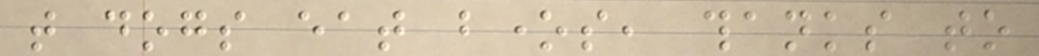that dogs eat bones, thanks to
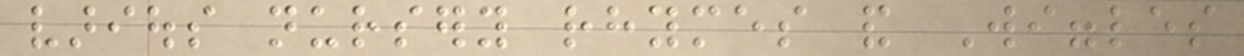various nursery rhymes and Wiggles
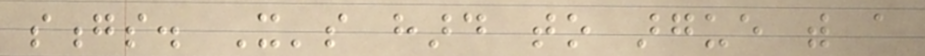songs. It's hard to argue with a
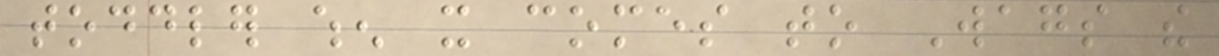toddler when it comes to Wags the
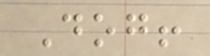Dog!
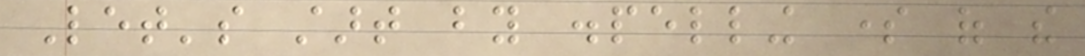Let's start by dispelling some of the
